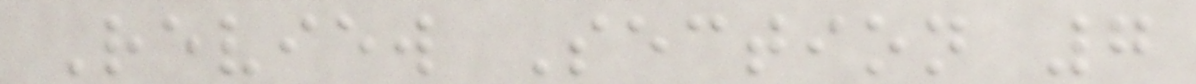Review Section 7
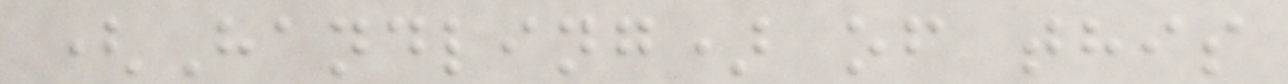(Handling) of this
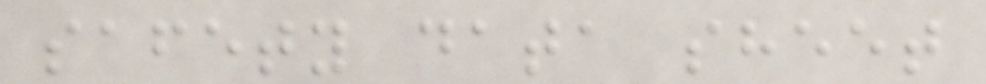safety data sheet
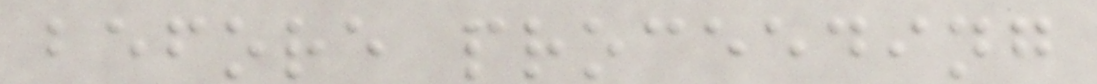before proceeding
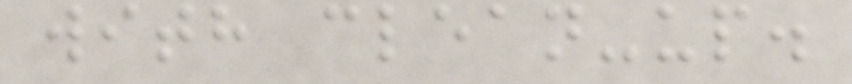with clean-up.
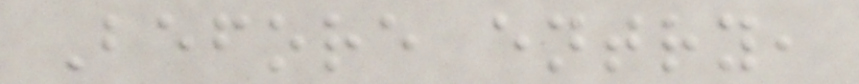Before entry,
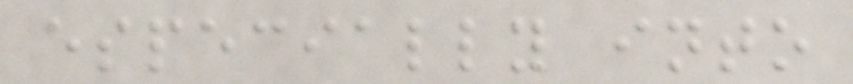especially into
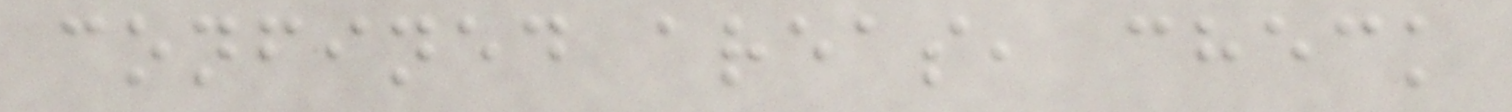confined areas, check
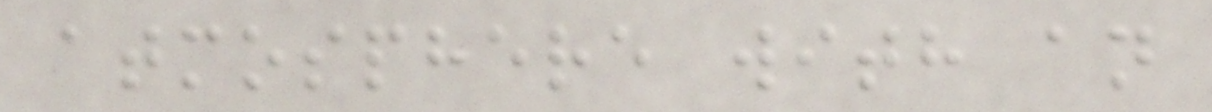atmosphere with an
